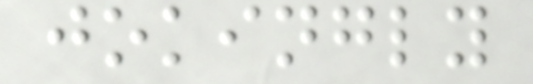jokingly
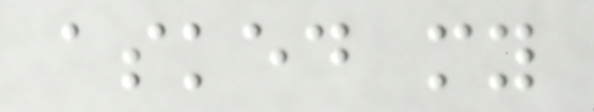asked my
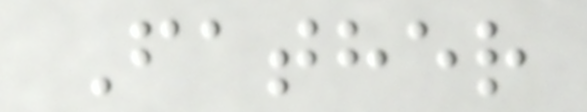Father
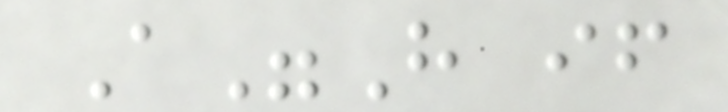A"H if
